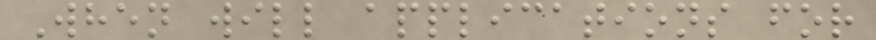When will applications for
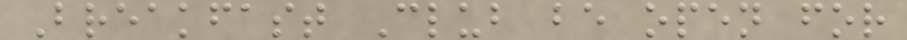Breakfast Club be open for
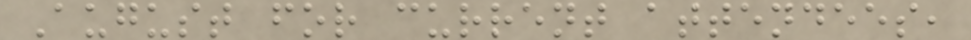August for current attendees,
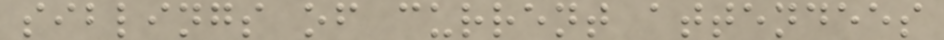siblings of current attendees
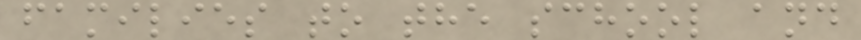families to the school and
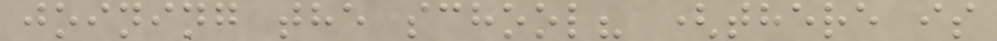joining the school? (there is
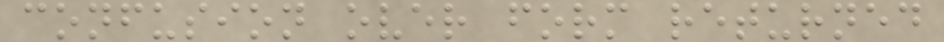confusion over form returned
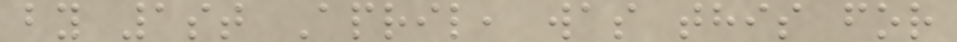by 1st April, was this for
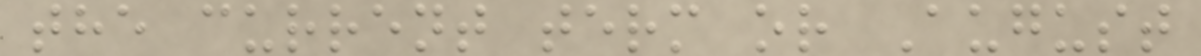the current term or August
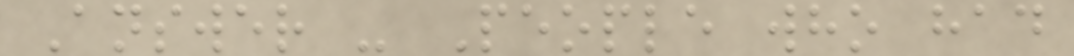Answer - People who had
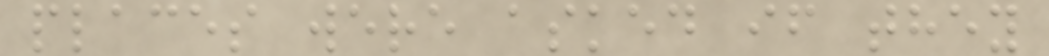places were asked if they
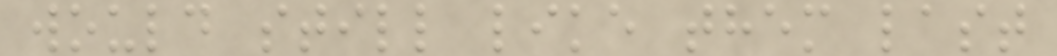would still like them last
